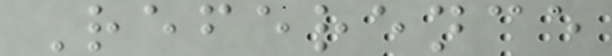Reference
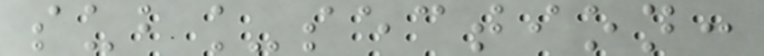sub_section:
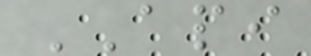API
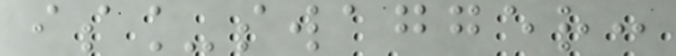is_swagger:
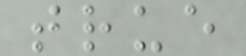true
